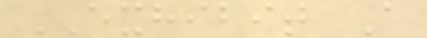EXHIBIT A
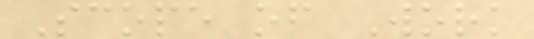Scope of Work
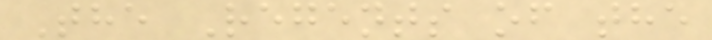The Regents of the
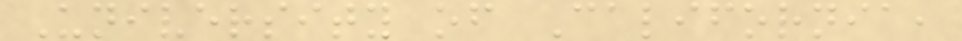University of California,
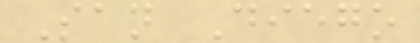San Diego
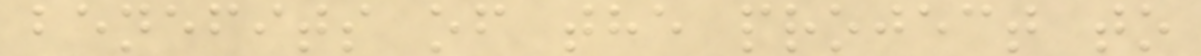benefits of the project to
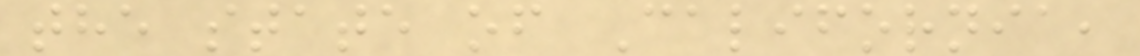the state of California,
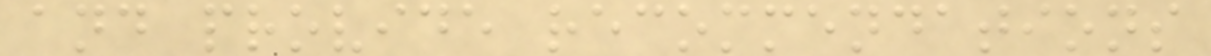and provide recommendations
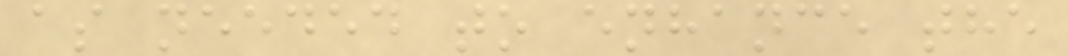as needed to enhance the
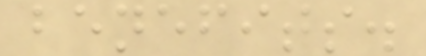benefits.
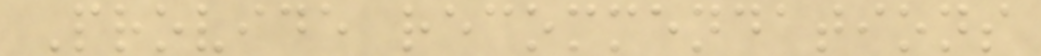Provide recommendations
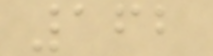162
